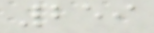259
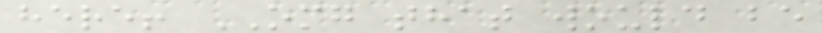here! OMG that would be
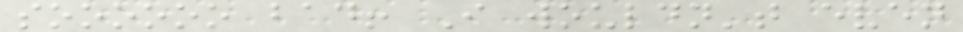soooooo bad! I wouldn't even
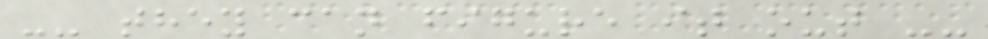-- they can figure it out --
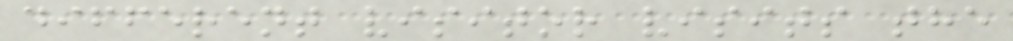different visitor visits the
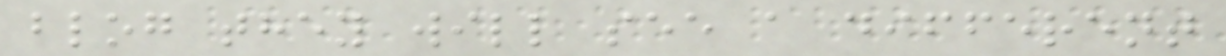blog they will see a different
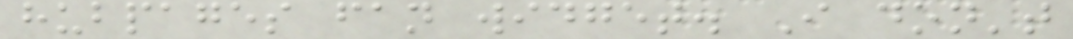hubpages fan widget. I don't
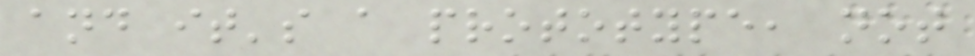and it's a prototype, not
